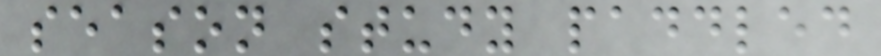season study paddled
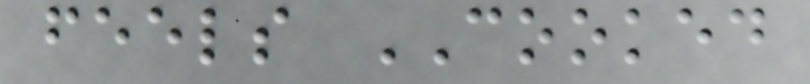feels COOKED
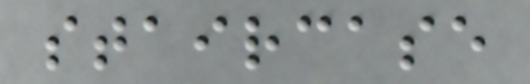staircase
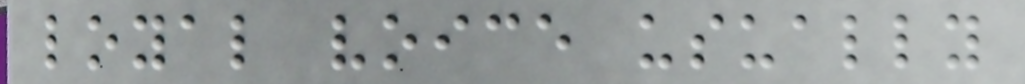loyal voice usually
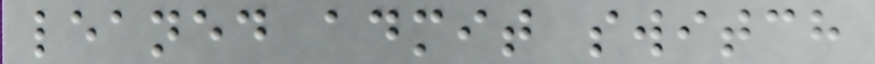leaned admit switch
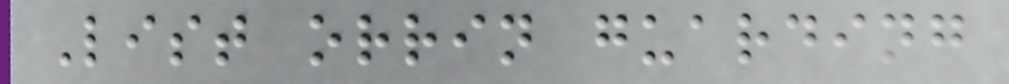List orrin guarding
